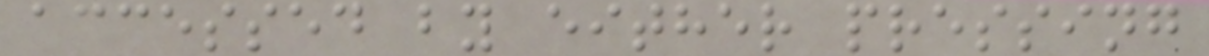accessed by either pressing
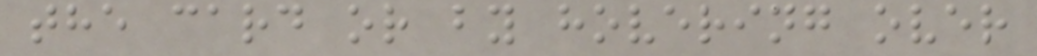the card or by hovering over
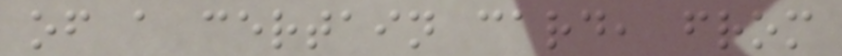of a certain card, from
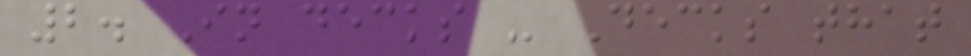2. In decks - Decks that
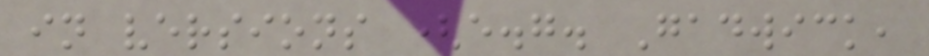in versions (e.g. Gadwick,
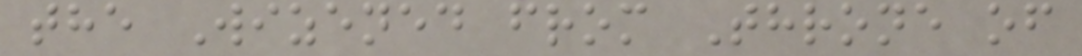the Wizened from Throne of
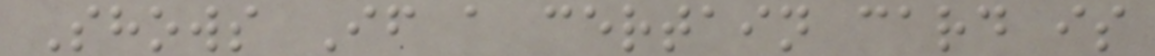Shows If a certain card is
